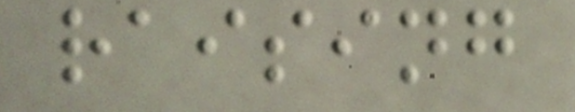raising
